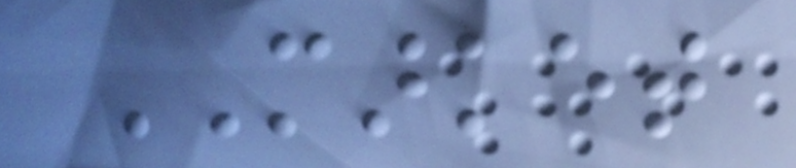MARKET
